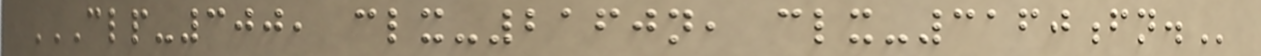CLP-300, CLX-2160N, CLX-3160FN.
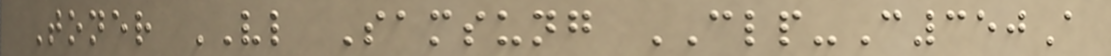Toner VL Samsung CLP-C350A
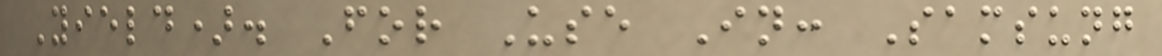Yield). For Use In: Samsung
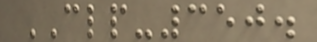CLP-350.
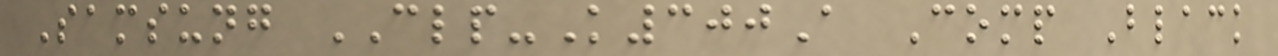Samsung CLP-K300A Comp Black
